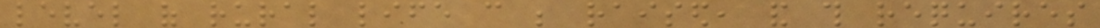level of rural life can be raised, and this requires
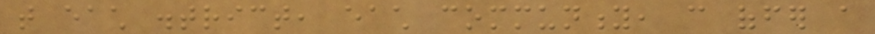that each district, each community, can offer a
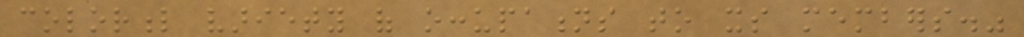colorful variety of occupations to its members."
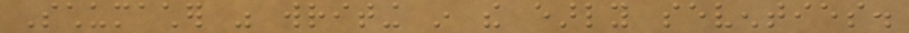Schumacher was writing in the early seventies.
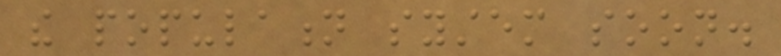the population system soon.
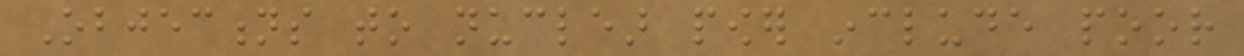Objections to nuclear power include poor
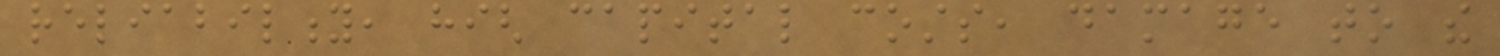reliability, high capital costs, damage to the
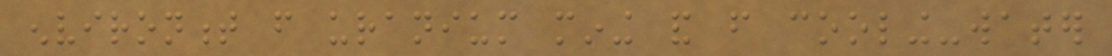environment from uranium mining and from cooling-water
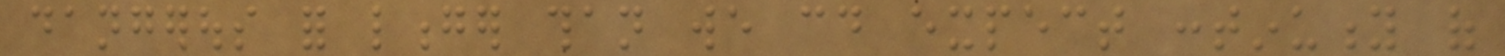dangerous for longer than we could expect continuity of
